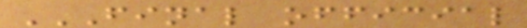FINAL OFFICIAL
